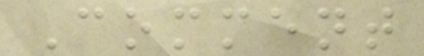Comment
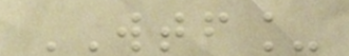WTF_
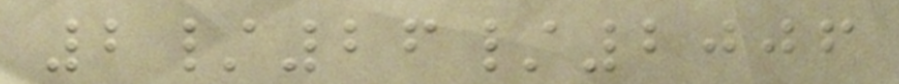2/26/2006
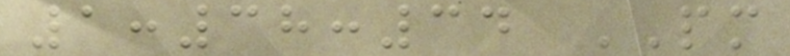1:38:34 PM
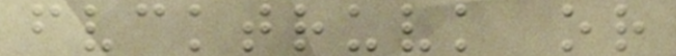fvcktruvk or
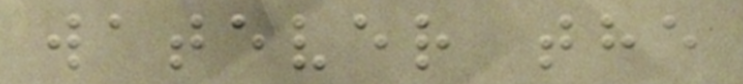watever the
